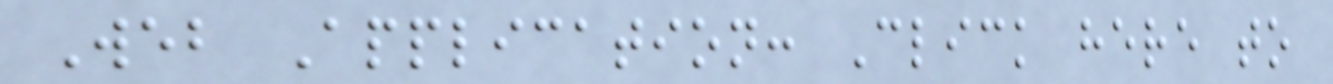Web Application: Click here to
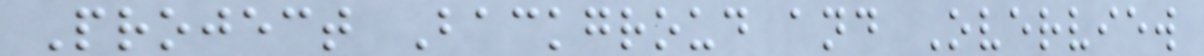Project Backgroud and Overview
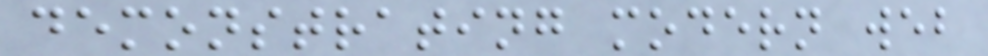demonstrating modern web
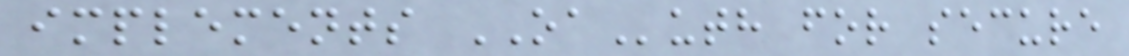implements OAuth for secure
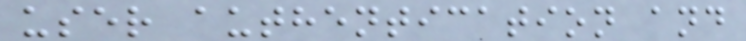user authentication and
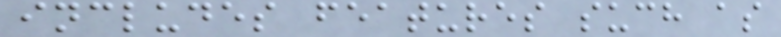includes features such as
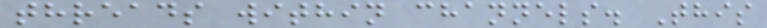threads within channels. This
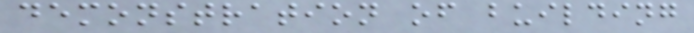demonstration of building
